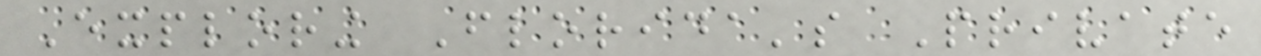Exploring Florida's Private
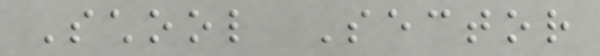School Sector
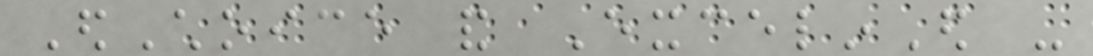EdChoice and ExcelinEd -
